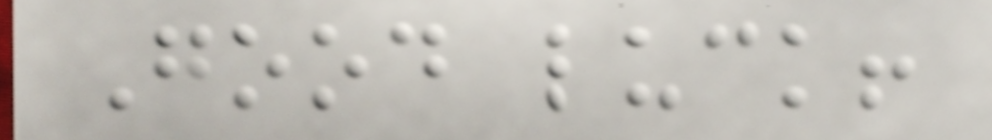Good luck!
